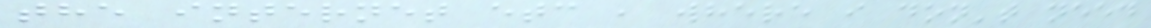the internet etc , where i don't need
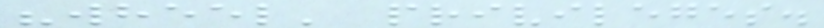"wheel' privileges.
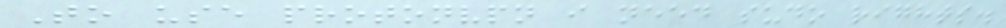To use protonvpn i need sudo rights.
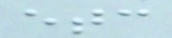etc
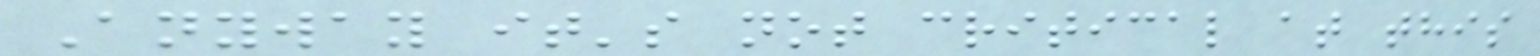Anyway it's not critical at this
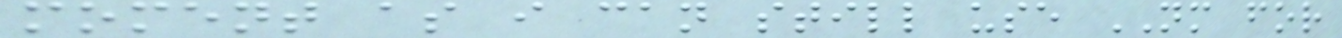moment as i can still use NM for
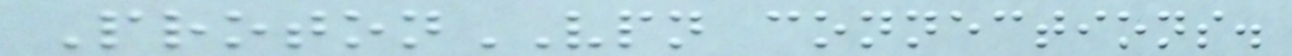ProtonVPN connections.
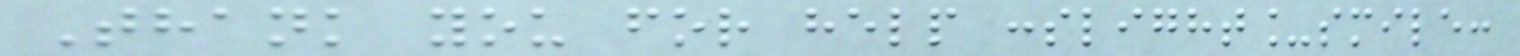Thank you for help :slight_smile:
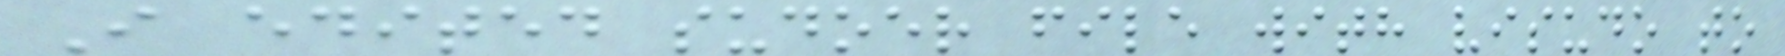I edited sudoer file with visudo to
